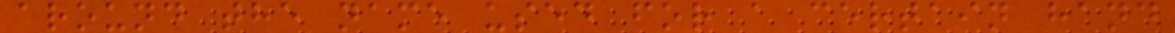around the name used for a certain hand
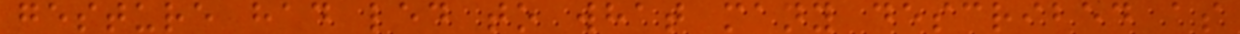gesture had led to what many described as
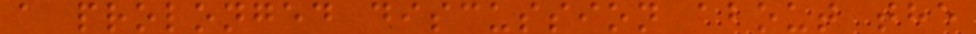a prolonged discussion about the
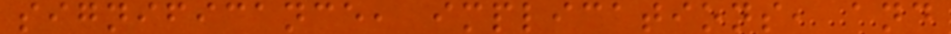significance, implications, and
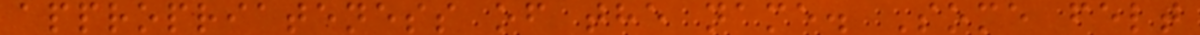appropriateness of the name. Some felt
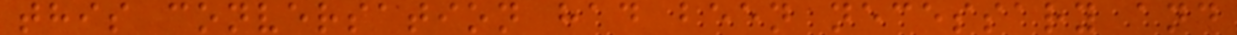this conversation had been necessary and
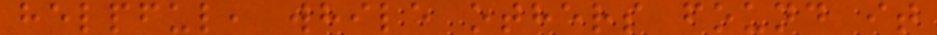helpful, while others found it
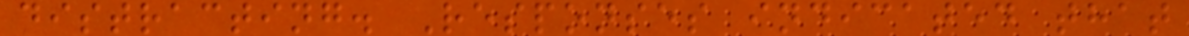distracting. Responses indicated that
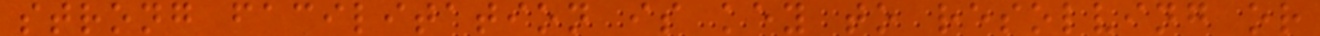strong facilitation is key to resolving or
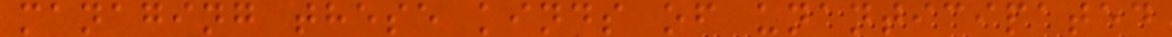managing these kinds of unanticipated
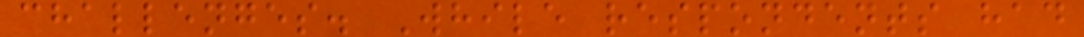challenges. While respondents had
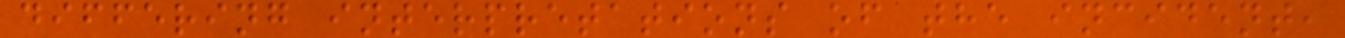differing interpretations of the incident,
